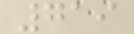719
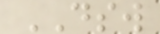DSW
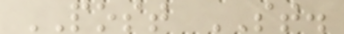POST ST.
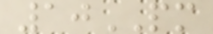10PM
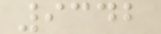9342
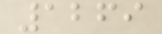1269
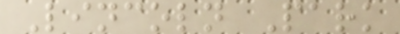Lincoln Park
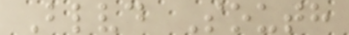Blvd South
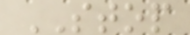STOP
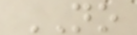NO
